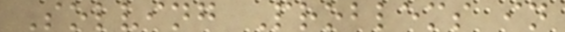Solving Problems in
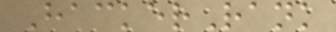HackerRank
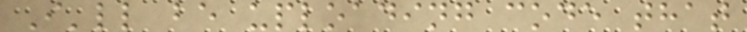I'll be uploading code that
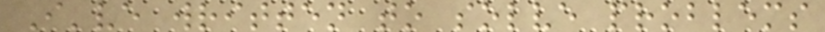I've written to solve problems
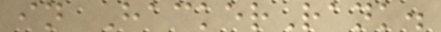in HackerRank.
